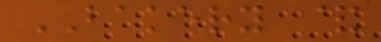BAKERY &
